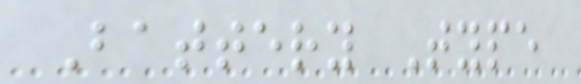Battery Type
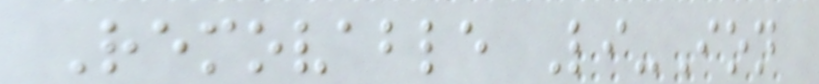Removable Li-Ion
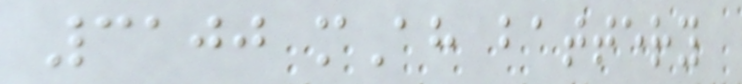3100 mAh battery
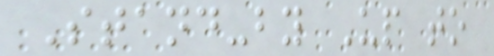Stand-by Up to
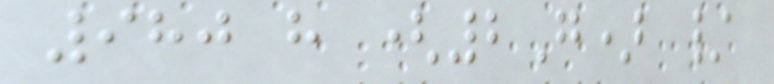980 h (2G) /
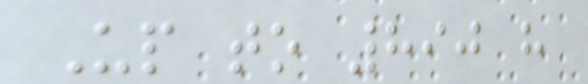Up to 890 h
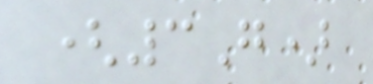(3G)
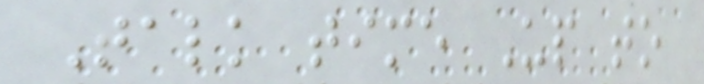Talk time Up to
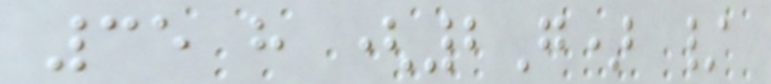35 h (2G) /
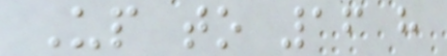Up to 16 h
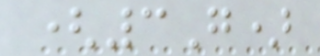(3G)
